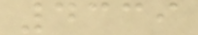4339
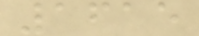1615
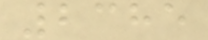2385
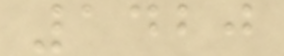1420
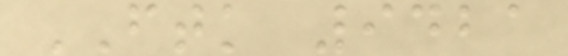FTK 9421
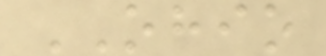OHIO
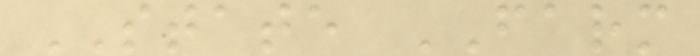STATE FARM
